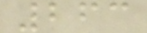263
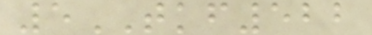5TKF522
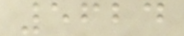5624
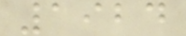1924
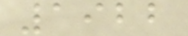1922
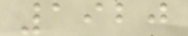1920
